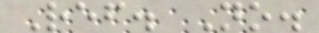Ref. No.
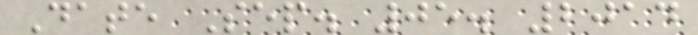Date Sep. 05. 2014
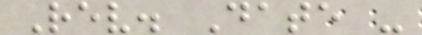Rev. Date -
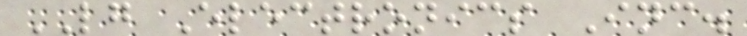LG Electronics Inc.
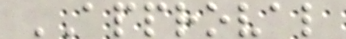APPROVAL
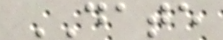DATE
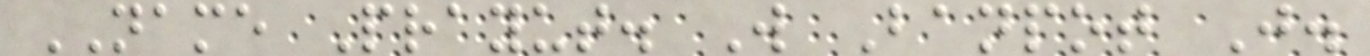NAME Prayut. W Banpot J.
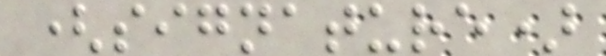(signature)
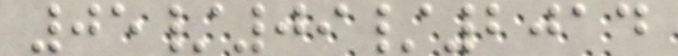05/09/2014
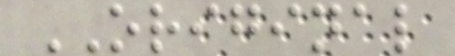ORIGINAL
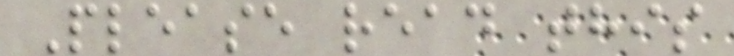Please read this
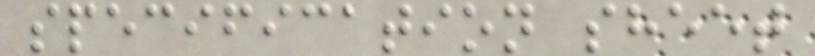specification sheet
